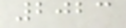2023
